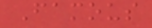Famous
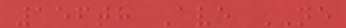156th Ave NE
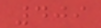409
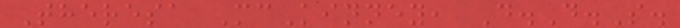Theresa McKinney, D.D.S.
